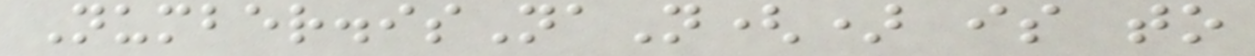Number.isNaN() is to
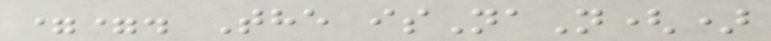==. The isNaN()
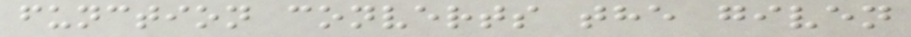function converts the given
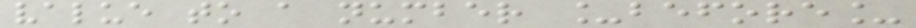value to a number _before_
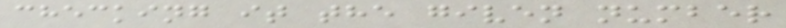checking it the given number
